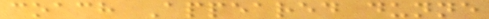coach Appeared dunne
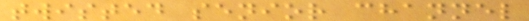twisted senior channel
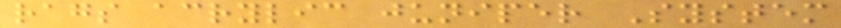rags acrylic juniper System
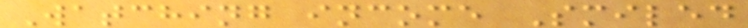Watching income Smiled
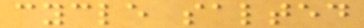cycle salted
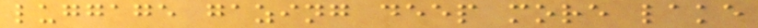luggage gazing deep more lake
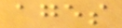ages
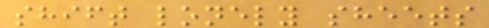shift lonely sheets
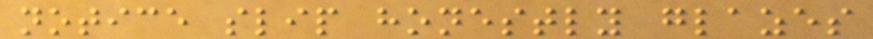notice slip honestly glazes
